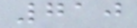710
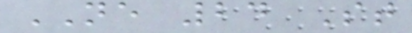NE 24 St
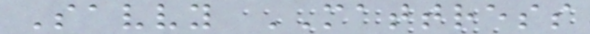Savvy MATTRESS
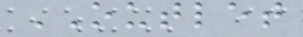OUTLET
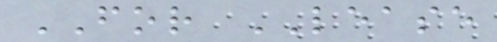FOR LEASE
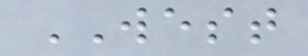WEST
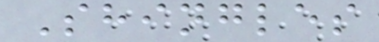Shingles
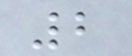2
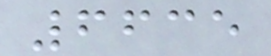6635
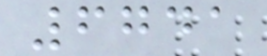6741
